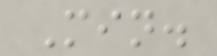Min.
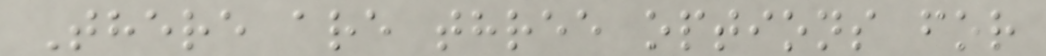There are three options for
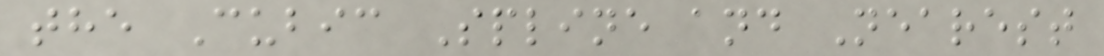the Cubic Spline and Nearest
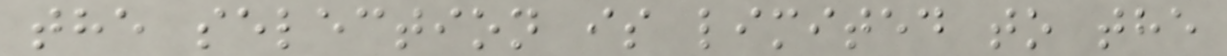the selection is limited to the
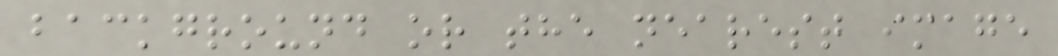background or the nearest image
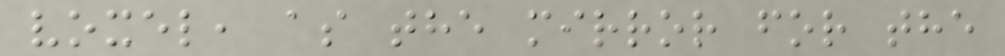voxel, as the mirror for the
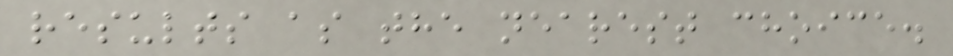results as the nearest choice.
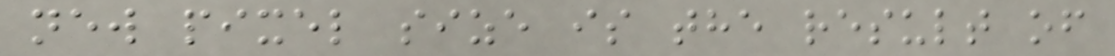new pixel size is the result of
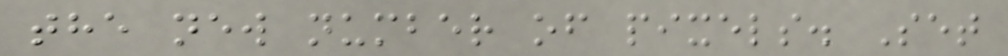the new number of pixels. Set
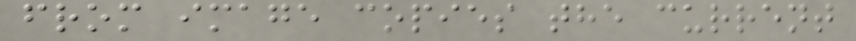from image copies the current
